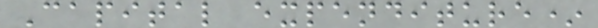Capital expenditure*
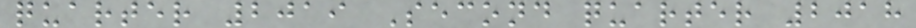quarter 2019 Second quarter 2018
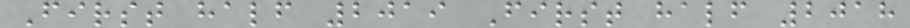First half 2019 First half 2018
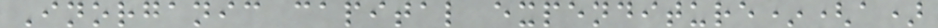Inorganic capital expenditure*(a)
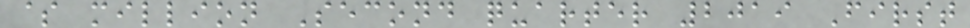$ million Second quarter 2019 First
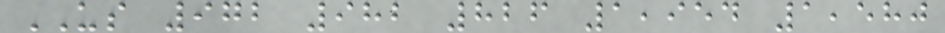US 972 982 826 1,954 1,580
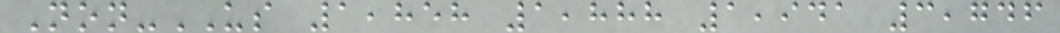Non-US 1,858 1,888 1,941 3,746
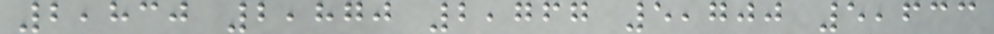2,830 2,870 2,767 5,700 5,633
